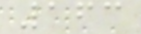163
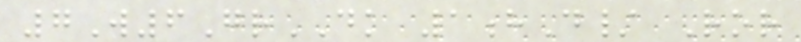7W6GrDK 1hD/ Ror
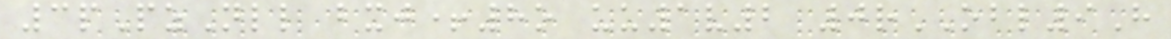3pPzNll bxj+8o uu1v2 0rOBL9H
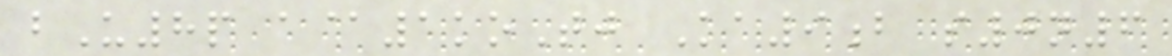bU8p a@1koTj Ka9b s0n6
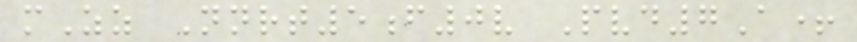mZz Nnrt5f0v Pvd7A+
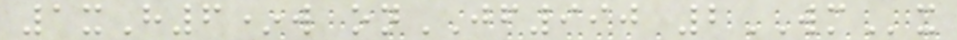1xH6*w onJF990 2WMx
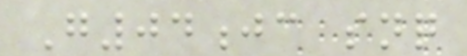G04jc snq
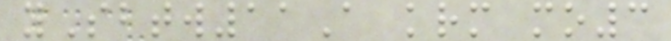ySbtw11A krm mo3
